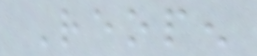Reopen
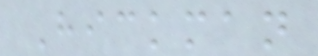Hickman
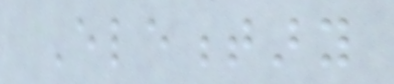Elementary
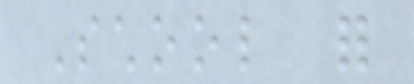School for
